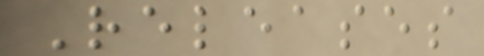Releases
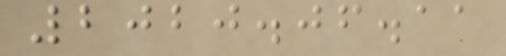2020.06.11
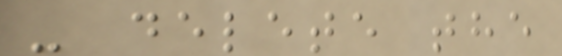- delete the
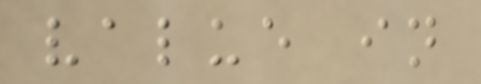value in
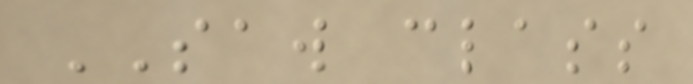SAW class
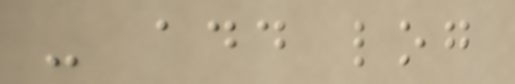- add log
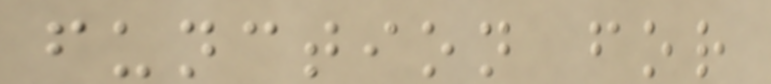function for
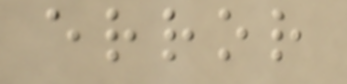error
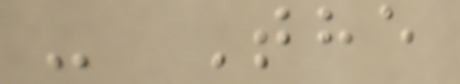- The
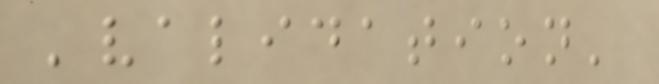'validation'
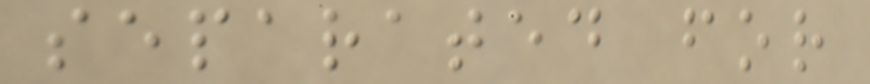separated for
